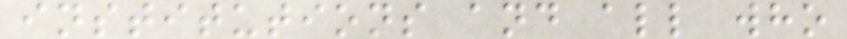institutions and all who
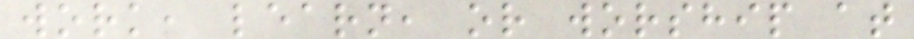work, learn, or worship at
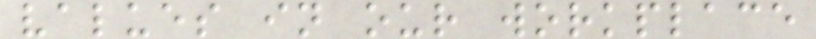values in our workplace
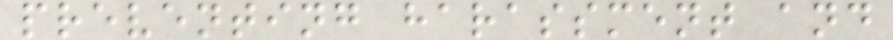preventing harassment and
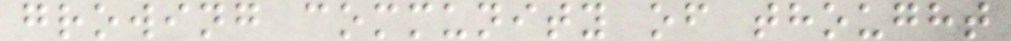growing community of thought
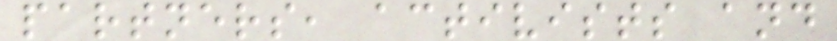partners, activists and
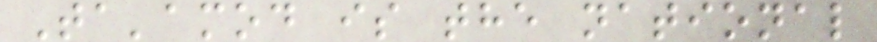Ta'amod is the national
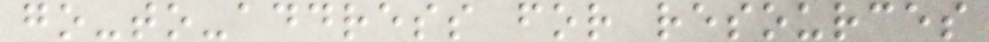go-to-address for resources
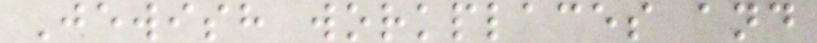Jewish workplaces and
